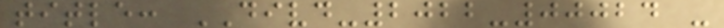title: DIVD-2022-00024 -
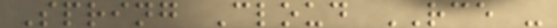Spring Cloud RCE -
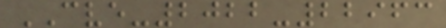CVE-2022-22963
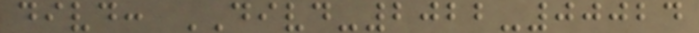divd: DIVD-2022-00024
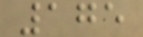175
